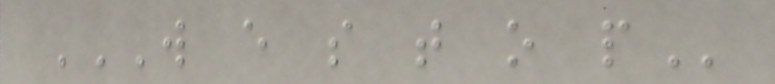W E S T O P
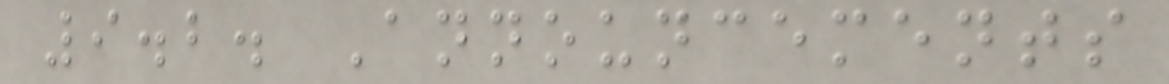9.2. Announcements
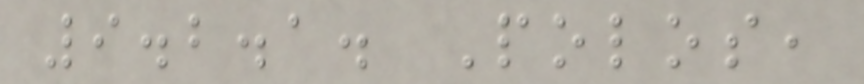9.2.1. Polos,
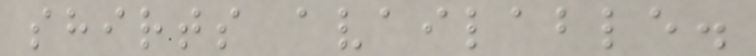shirts available.
